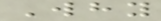Why
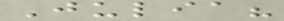Julia?
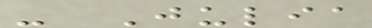- Julia
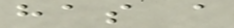has a
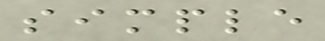simple
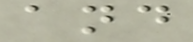and
